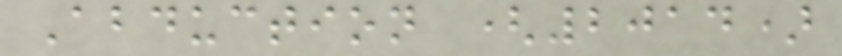Abduction (2014)
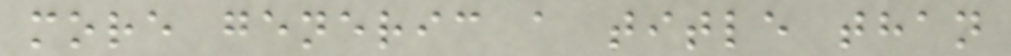more generic a title than
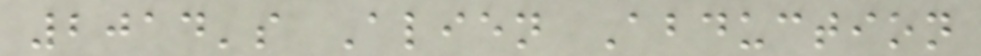2014's Alien Abduction
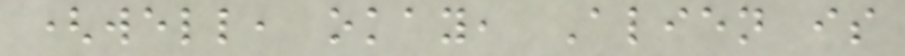(well, okay, Alien is
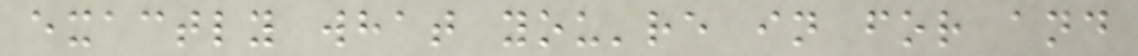exactly what you're in for and
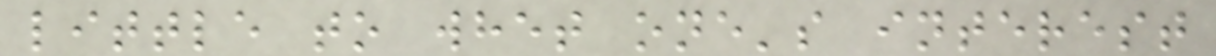little to whet one's interest
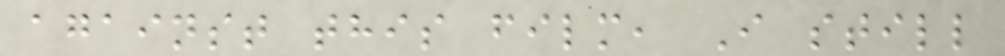against this film, I still
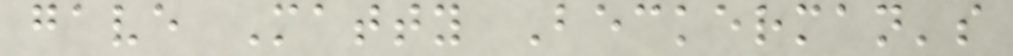gave Matty Beckerman's
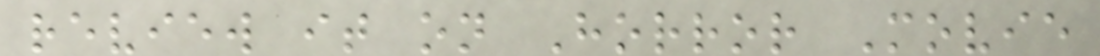review it on Horror Movie
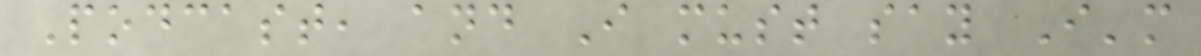Podcast, and I must say I'm
